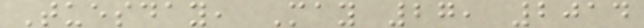Tuesday, May 27, 2014
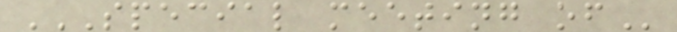SPECIAL MEETING OF
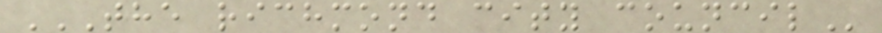THE RICHMOND CITY COUNCIL
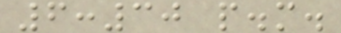6:30 p.m.
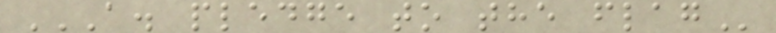A. PLEDGE TO THE FLAG
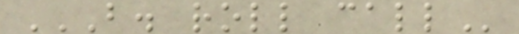B. ROLL CALL
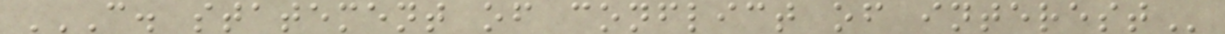C. STATEMENT OF CONFLICT OF INTEREST
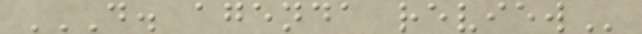D. AGENDA REVIEW
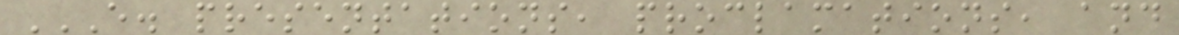E. PRESENTATIONS, PROCLAMATIONS, AND
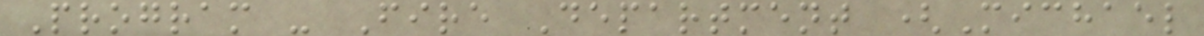Program - Fire Department (Michael
